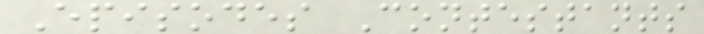Episodes Contestants
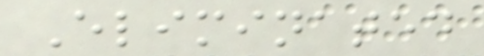Eliminated
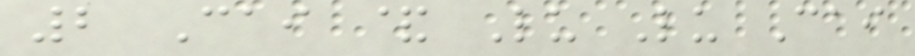2 Cai & Lu Lu Cai
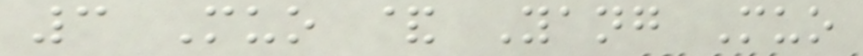3 Muo & Yang Muo
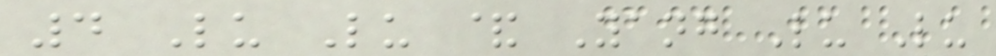4 Lu Lu & Yang Lu Lu
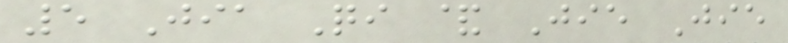5 Jia Qi & Jie Jie
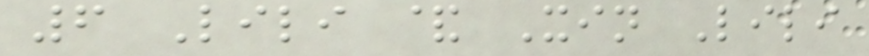6 Lili & Xin Lili
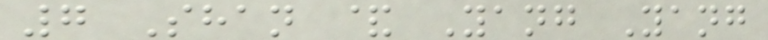7 Shan & Yang Yang
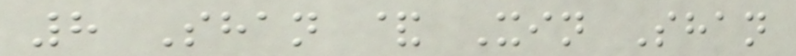8 Shan & Xin Shan
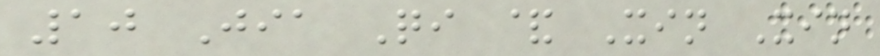10 Jia Qi & Xin Xin
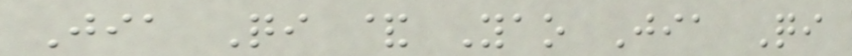Jia Qi & Yao Jia Qi
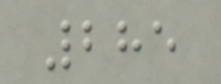285
